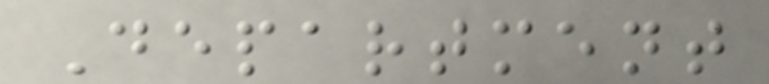Department
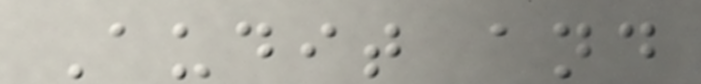Audit and
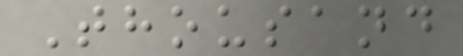Thousand
